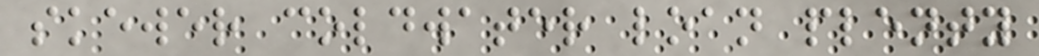skewer coldwater loan plenty
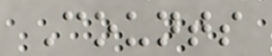Counts
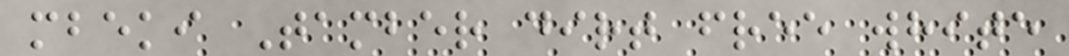mbeki Tamber dirt free white
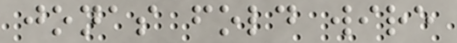jonas fold wire
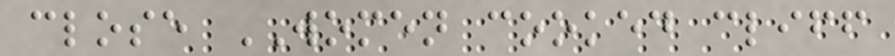close WOMEN cooked cliff
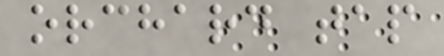orchard tap
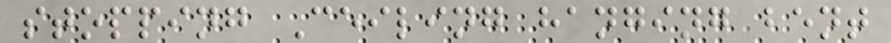stopping Ceiling hanging bent
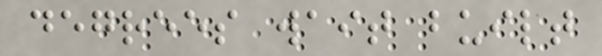degrees wait built
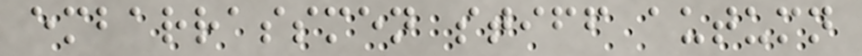embarrassmen stiff autumn
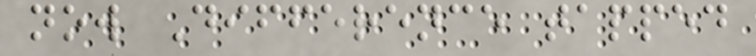now Difference tapped
